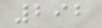292
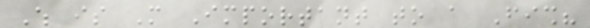Which is More Important to a Fish?
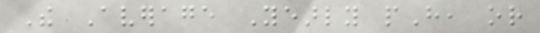The Average Yearly pH, or
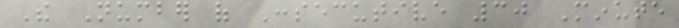The Number of Consecutive 30 Minute
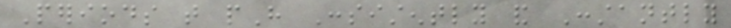Periods that pH Consistently and Constantly
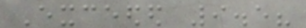Exceeded 9.5?
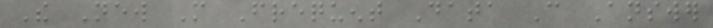The New More Frequent Data Can Answer
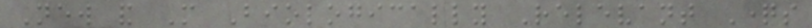New and More Biologically Relevant Questions
